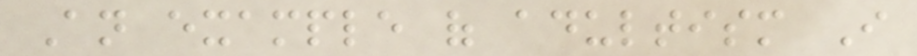An example of adultism I
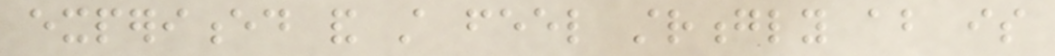experienced and still feel strongly about is
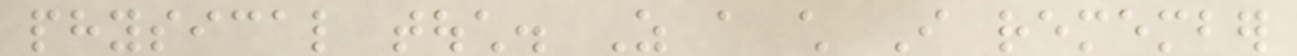physical touch. As a child I remember
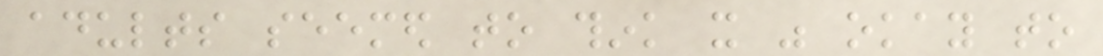adults seemed to think it was okay to
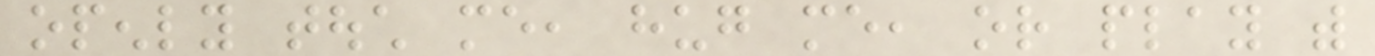openly touch me, hug me, or play with
